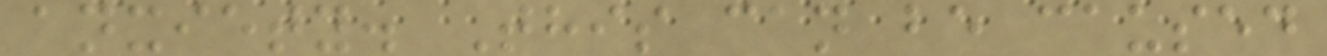anxiety. This can be caused
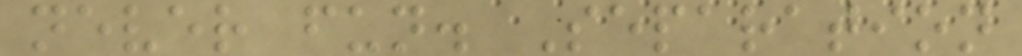never fun. Separation
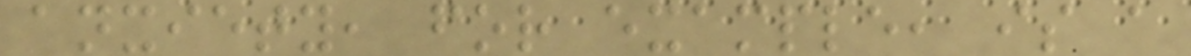anxiety, for example, is a
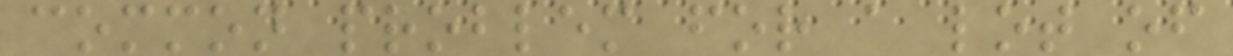common problem for a lot of
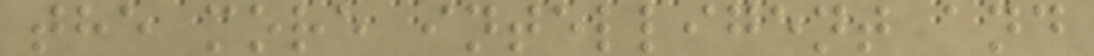the more intelligent and
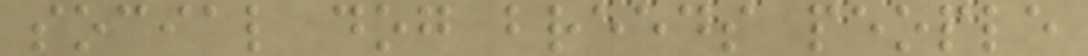social dog breeds people
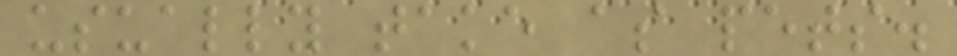usually take as pets.
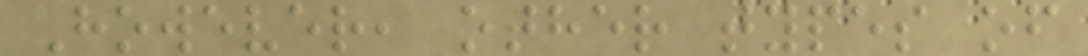However, other types of
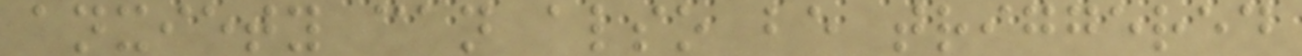anxiety can also be triggered
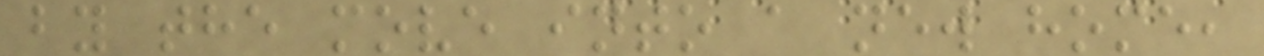by the move into a new home,
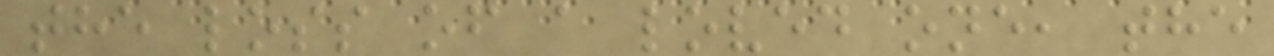the loss of a loved one, the
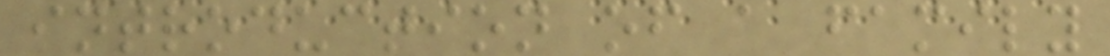introduction of a family
